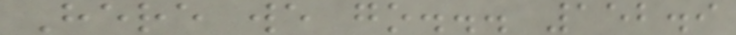Here we go... 152.9
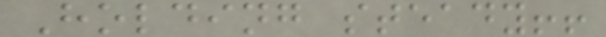Holding steady!!
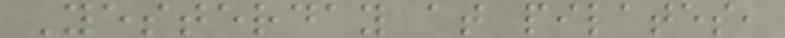Yesterday at pilates,
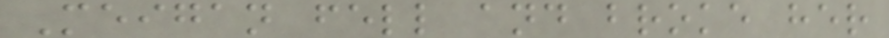Meigan fell and broke her
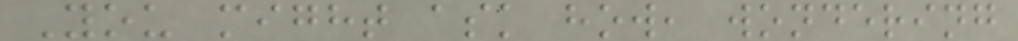You might ask how, wondering
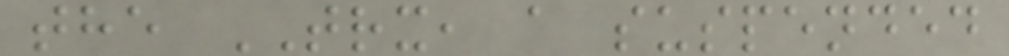the TRX, a suspended
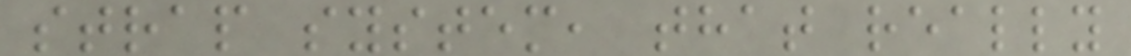strap system, that really
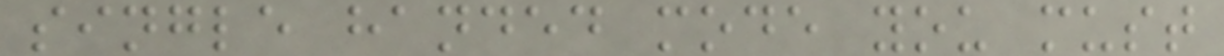single handed mode you must
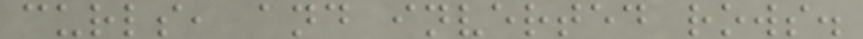curls, and inverted rows.
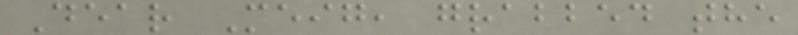Dear Meig, grabbed the
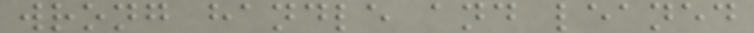wrong handle and leaned
